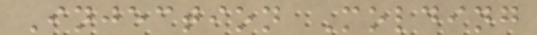Injection Molding
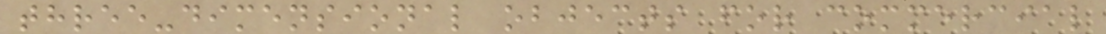three-dimensional objects for commercial
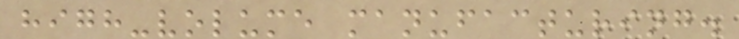high-volume manufacturing.
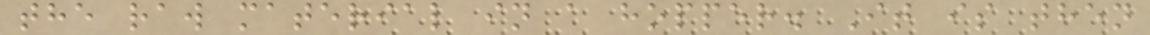the raw material in a hopper. It is then
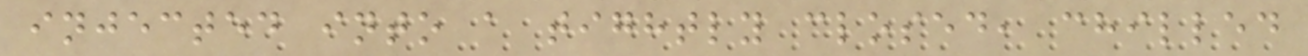injected into a tightly closed, chilled
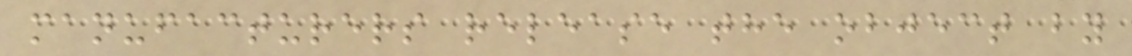manufacturers release the object by
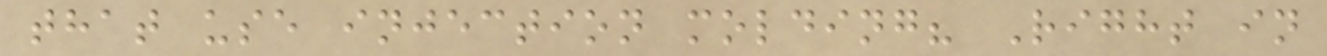that use injection molding? Right in
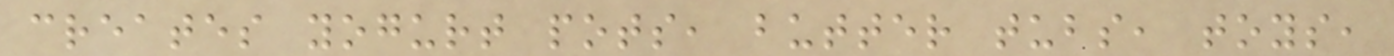creates yogurt pots, butter tubs, toys,
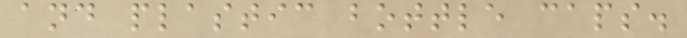and plastic bottle caps.
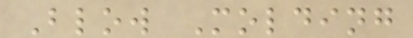Blow Molding
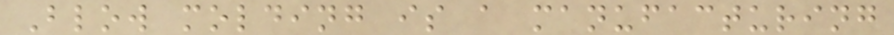Blow molding is a manufacturing
